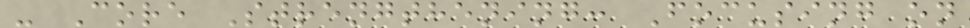- Core Strengthening: Focusing on
